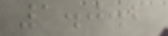1.0.2
